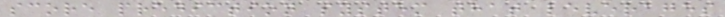score prediction system that leverages
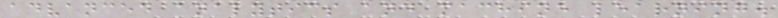advanced analytics and machine learning.
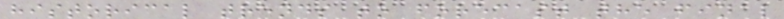historical trends to forecast the final
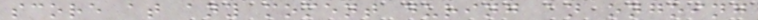score at any moment during an ongoing
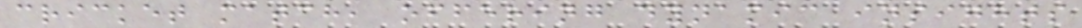cricket match, offering dynamic insights
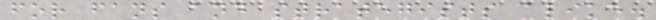for fans and strategists alike.
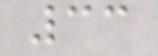33
